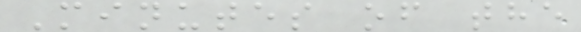Minutes of the
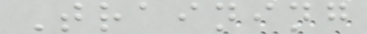Training
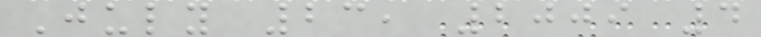July 23, 2009 4
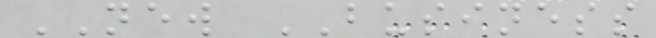NEW BUSINESS
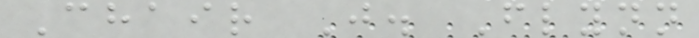Chair J. Flynn
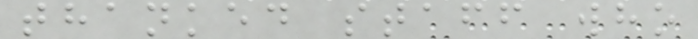thanked staff who
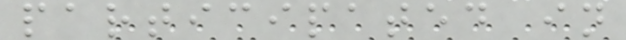participated in
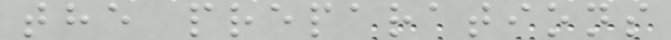the preparations
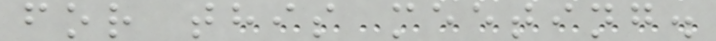for this meeting.
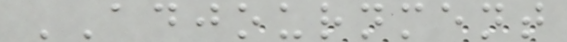ADJOURNMENT
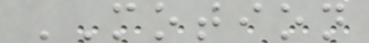MOTION
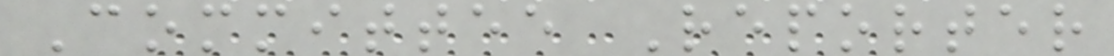Committee Reporter
